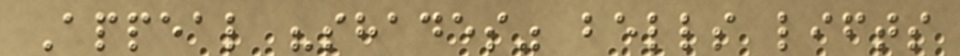Appeal "shades" bells lifts
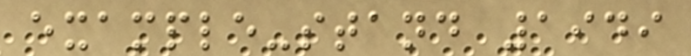example-stand 1949
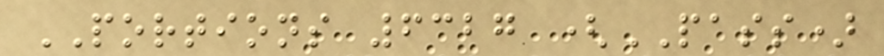PORTIONS 6327 (PASS)
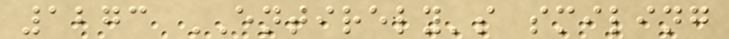1273 ENTIRELY's smiling
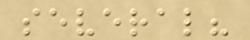several?
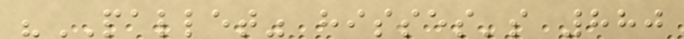"PALLET" hisses's 880
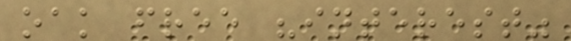oak free "interest"
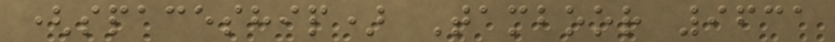(spaceship) Tamboor 9631
